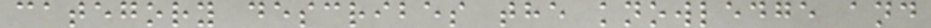category describes the knowledge and
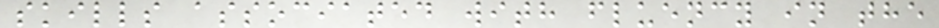skills associated with fluency in the
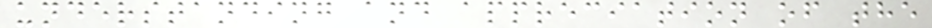understanding and appreciation of the
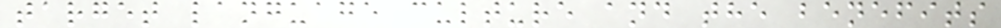target language culture and the benefits
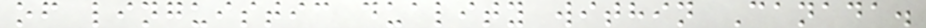of linguistic duality within Canada.
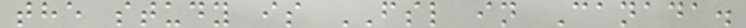the study is FSL in Canada.
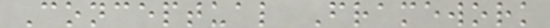Conceptual Framework
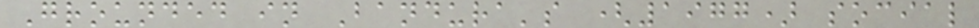Grounded in Bandura's (1977) social
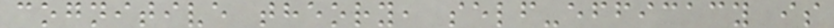cognitive theory, self-efficacy is
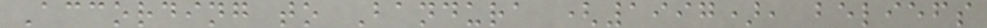According to Bandura (1997), beliefs
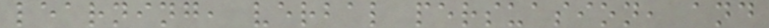learning, verbal persuasion, and
